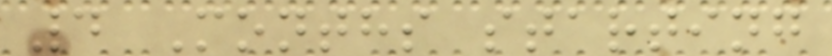4 Months starting
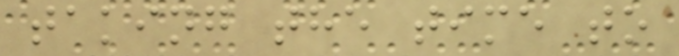taking the time to
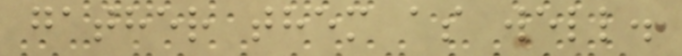gather them as well.
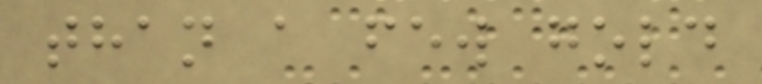than a few gold
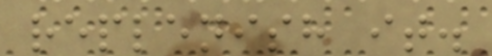replenish it.
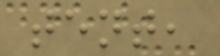tent,
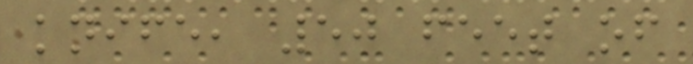knife, 50 feet of
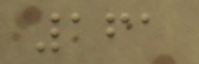161
